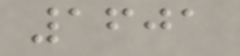1601
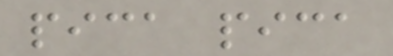pica pica
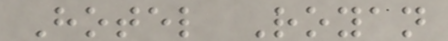Hotel Royan
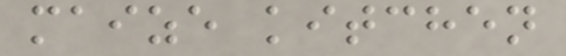maize kitchen
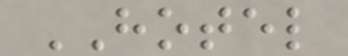HOTEL
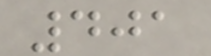401
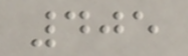405
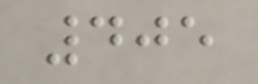405
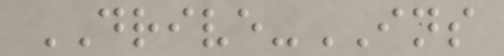DRIVE-INS
